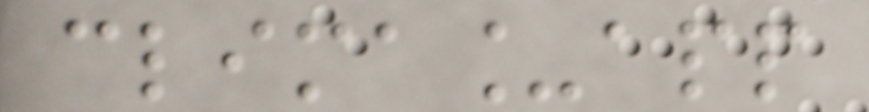clima_app
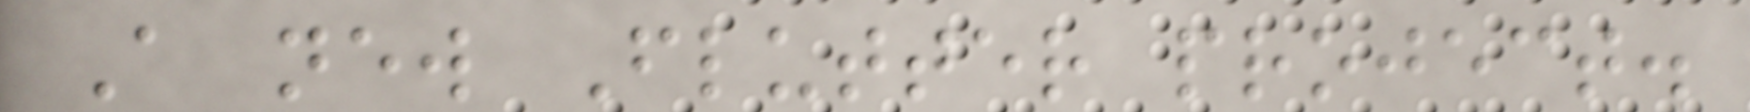A new Flutter project.
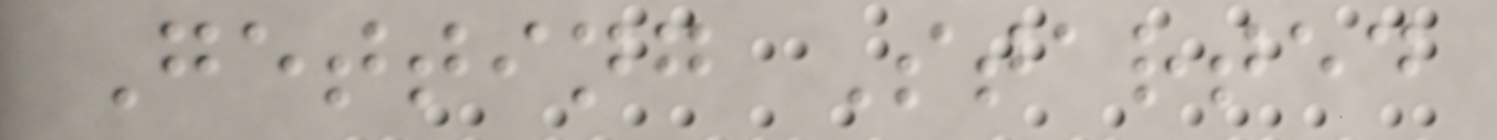Getting Started
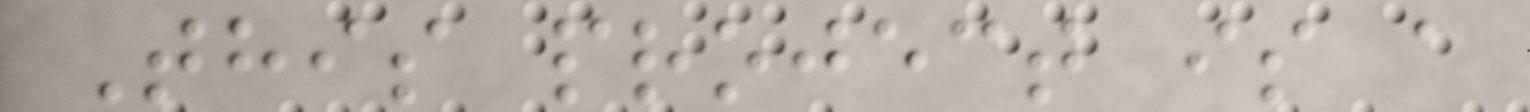This project is a
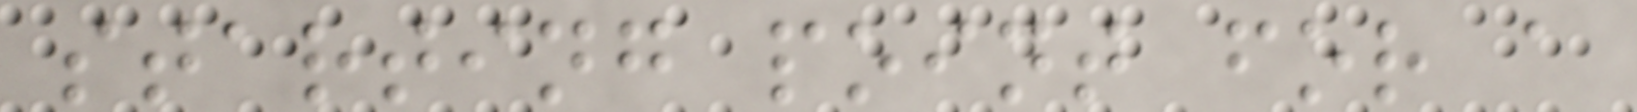starting point for a
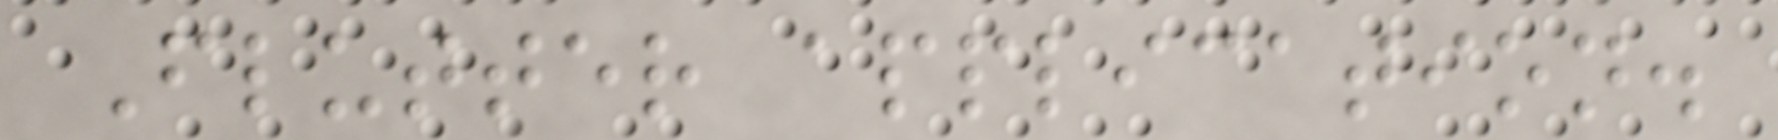Flutter application.
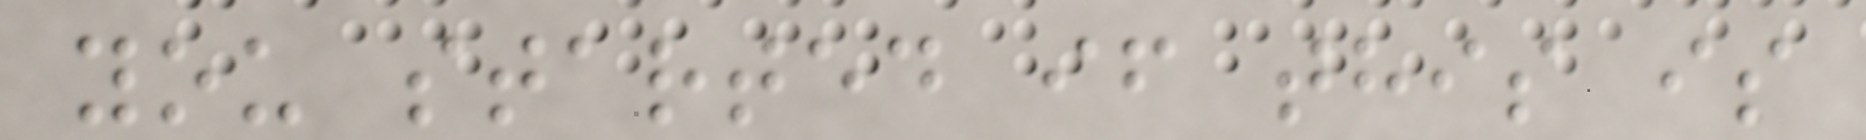you started if this is
